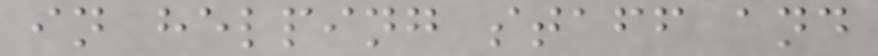in helping staff and
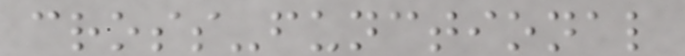cross-functional
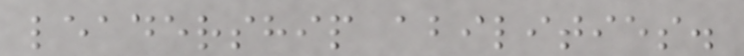leadership abilities.
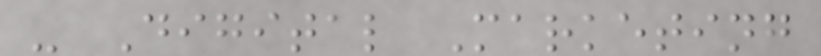- Digital Marketing
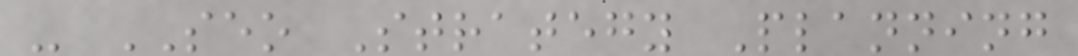- SEO Strategy Planning
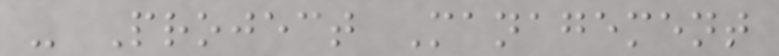- Project Management
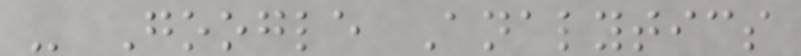- Google Analytics
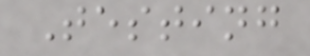Testing
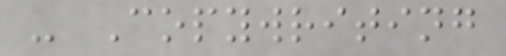- Copywriting
